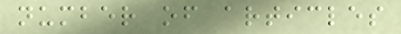number of articles
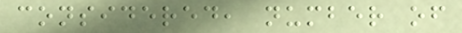considered, number of
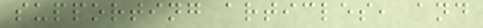supporting articles, and
